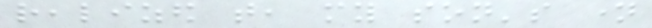realized that, my son's name
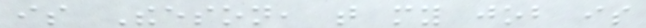is Theeson, that my job is
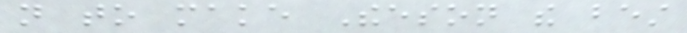not to make Theeson the best
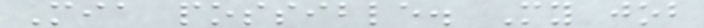Mia possible. My job
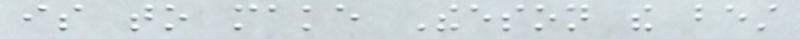is to make Theeson the best
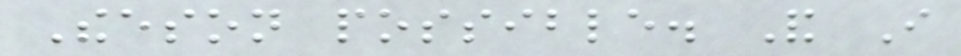Theeson possible. And I
